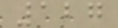127
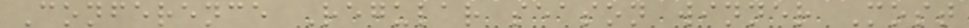Conference Regular season winner Most
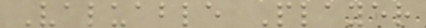Valuable Player
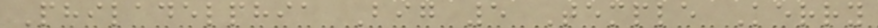Philadelphia Big 5 Temple Kerry
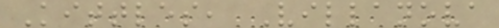Kittles, Villanova
